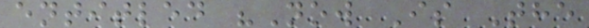entitled "Now Is The
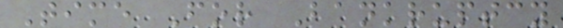Time For Bankruptcy
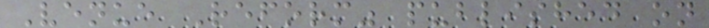Venue Reform" published on
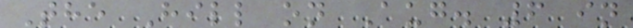The Hill on Aug. 6 in
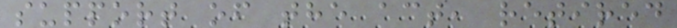support of the act, retired
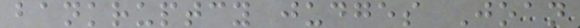bankruptcy judges Joan
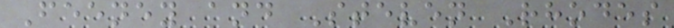Feeney and Steven Rhodes
